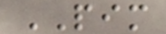PIM
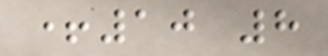+10 8
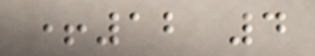+12 4
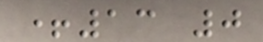+13 0
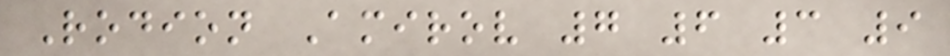Rodion Amirov 7 6 3 9
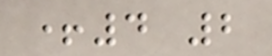+4 2
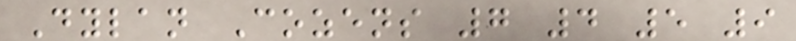Dylan Cozens 7 4 5 9
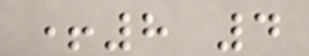+8 4
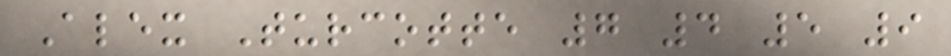Alex Turcotte 7 4 5 9
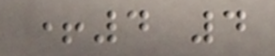+4 4
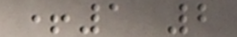+1 2
